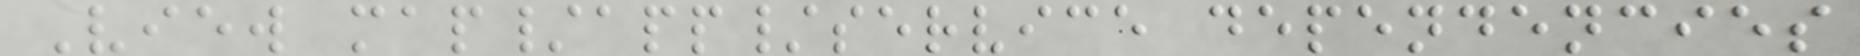View map/app/service dependencies
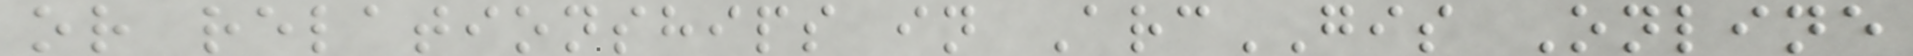or relationships in ArcGIS Online
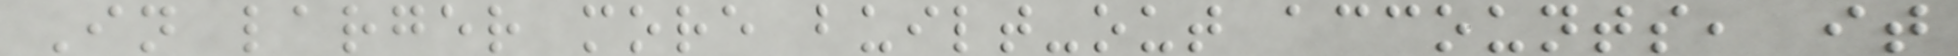In larger more built-out accounts, it
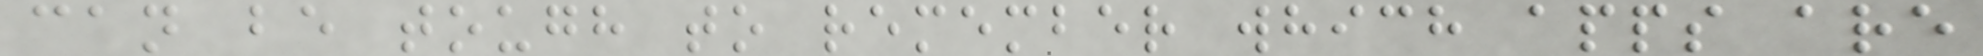can be tough to remember which apps are
